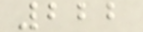222
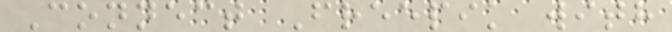Connect Freepik with
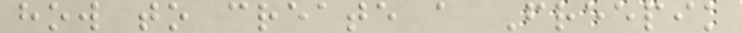how to create a Freepik
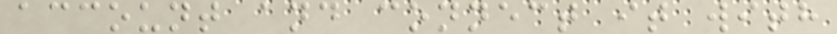account and connect it with
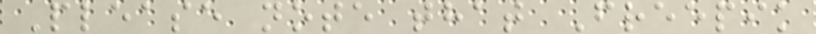Please note that Freepik
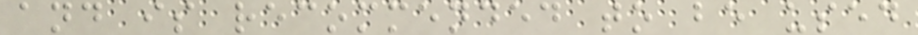and is recommended to be used
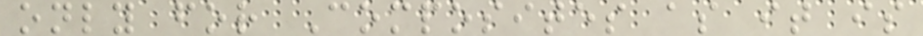only for Composites as it is
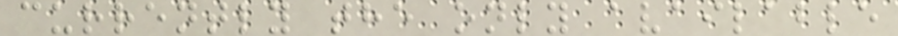currently the only available
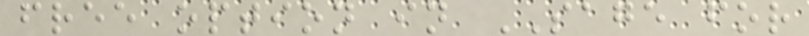free option in SAGE for
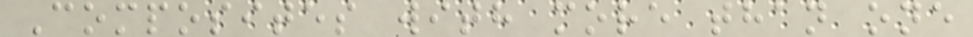Composites with more than one
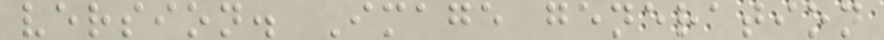version. Image generation
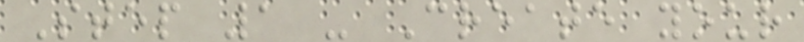Step 1 - Create your
